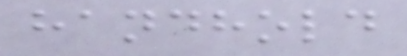handhold
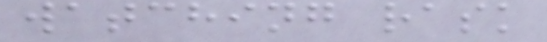watching rask
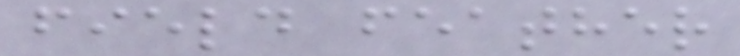field feather
